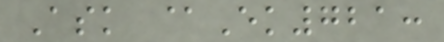Ask @Ek721:
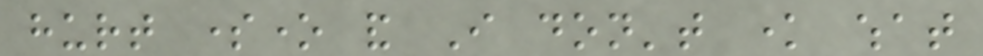hurt someone and I don't know what
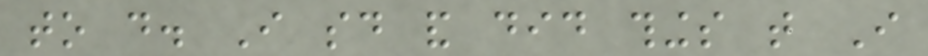to do. I said and did things that I
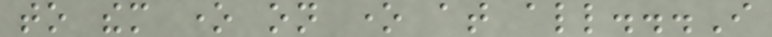to them one on one at all...I
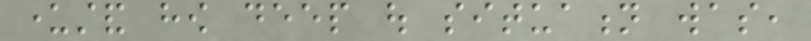understand how deep out situation was,
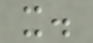it.
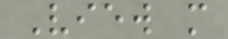View more
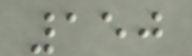150
